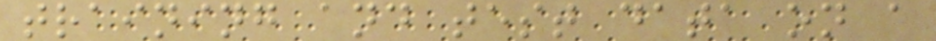training and test data on a
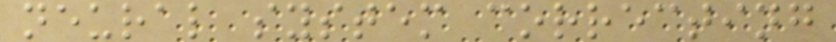neural system correcting
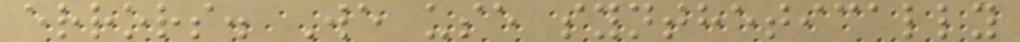errors. We use synthetically
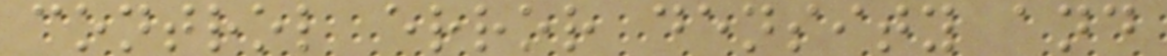control error density and
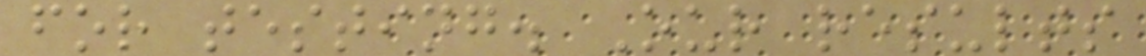for testing. Our results
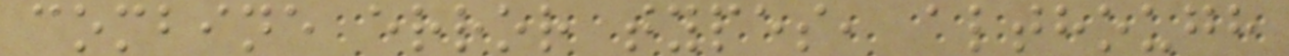combine error types, although
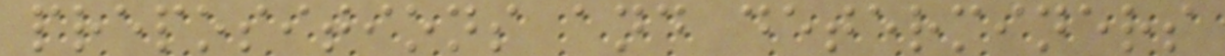prepositions and determiners
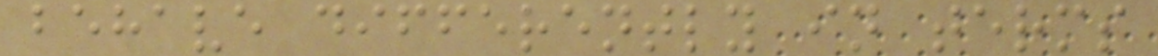behave differently in terms
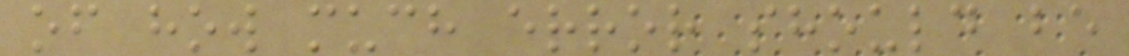of how much error should be
